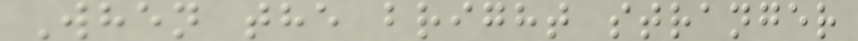When the bright stranger
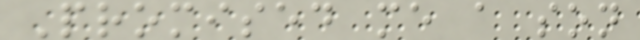Promised me a son
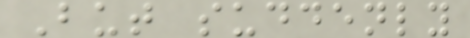But suddenly
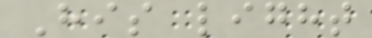His light
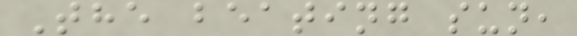The beating sun,
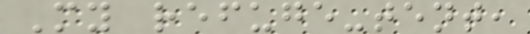My refuge-tent,
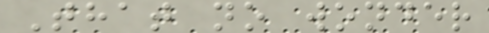That no wonder
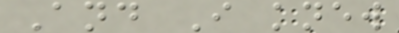And I knew
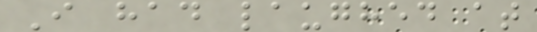I had laughed at
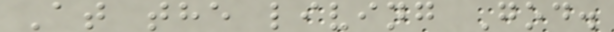At the living God.
